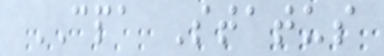CPA Status
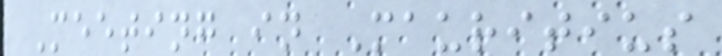Meeting in Mauritius
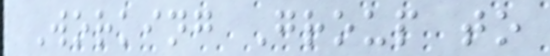Working Group to
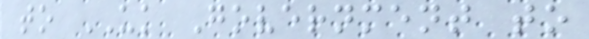to UK Government to
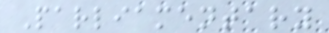Parliamentary
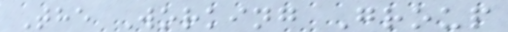The Working Group
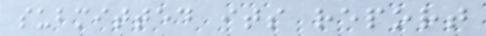submitted its report
